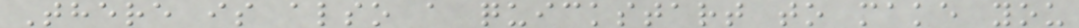There is also a quickstart to make you
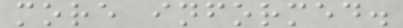more informed.
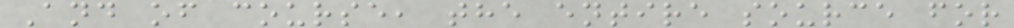And of course, the entire source for
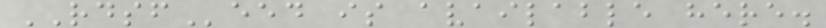RDSFeed is available here.
